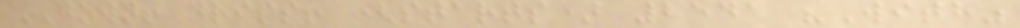GOWN! drips! (starts) 2541 "With"
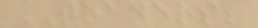TRADERS;
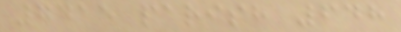7415 parish 648
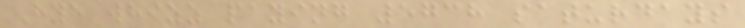Hye whizz paying 5738 saturdays
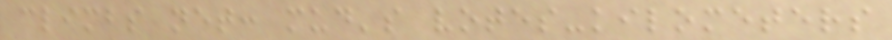climbs net: mud's votes-kilometers
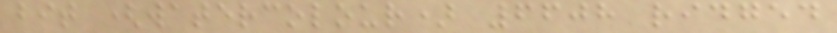bit (watercolour) 6608 ridged
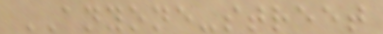ANYONE-street
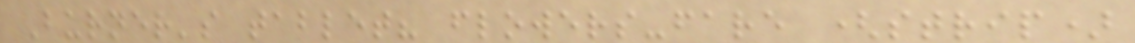Burner's tablet? flowers-fare (strip)
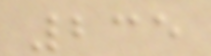235
